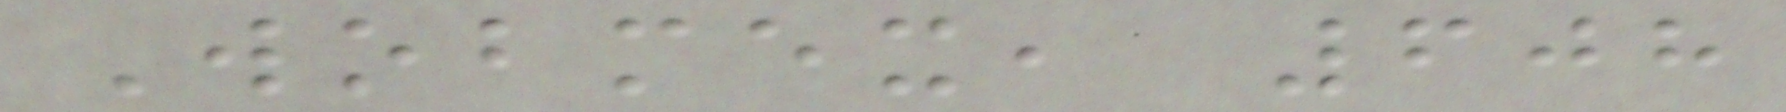Wobmex, 608
